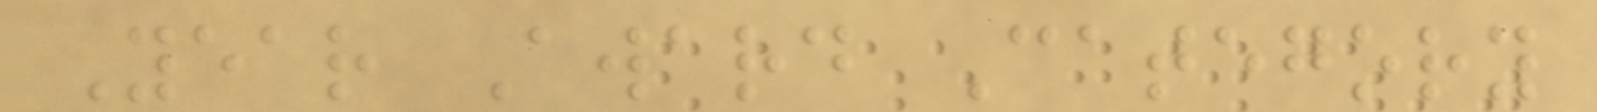Year Award Category
